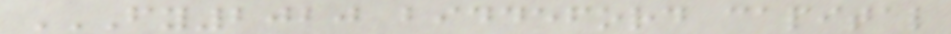FY2020 BIDDEFORD CAPITAL
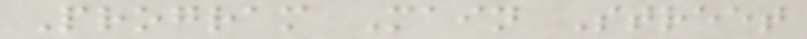Program Main Street
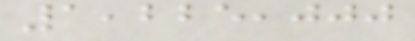1,225,000
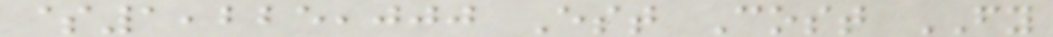$1,225,000 Est Cost FY
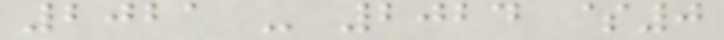2021 - 2024 $0
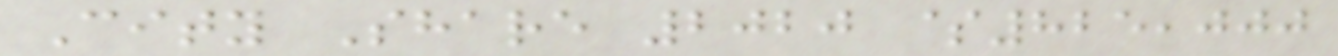City Share 2020 $825,000
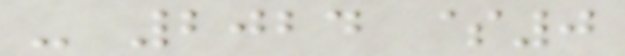- 2024 $0
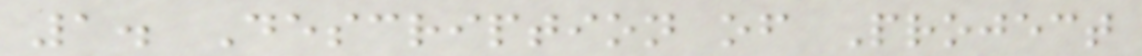1. Description of Project
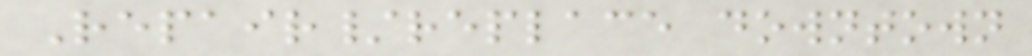Repair/replace downtown
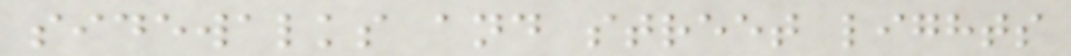sidewalks and street lights
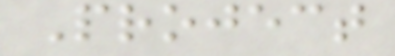Project
